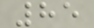85
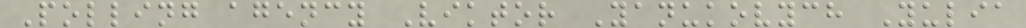Polling agency Viktor Yanukovych Yulia
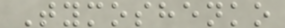Tymoshenko
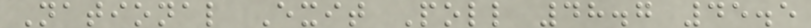National Exit Poll 48.7 45.5
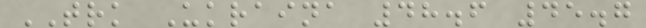TRK Ukraina 48.6 45.7
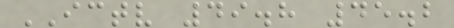ICTV 49.8 45.2
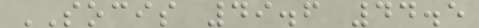SOCIS 49.6 44.5
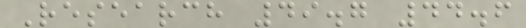Research 49.7 44.6
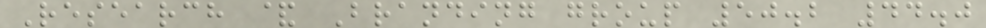Research & Branding group 50.2 44.0
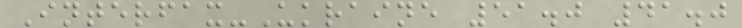Interfax-Ukraine 51.0 41.0
